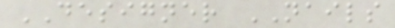DESIGNER NAILS
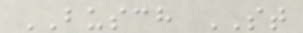BUSCH ST
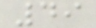49
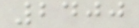2400
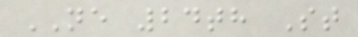NE 24th St
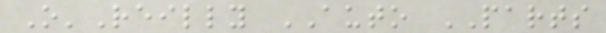O'Reilly AUTO PARTS
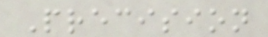Precision
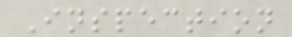Inspection
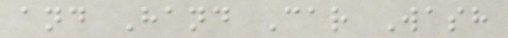and Hand Car Wash
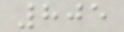805
